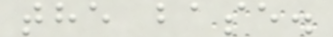the base.
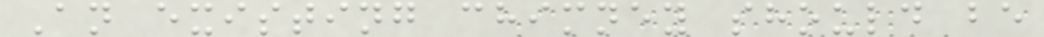An existing chimney should be
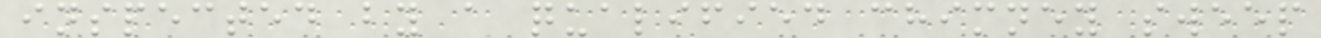inspected by a qualified chimney sweep
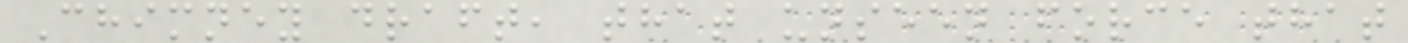Chimney draft, that unseen force that
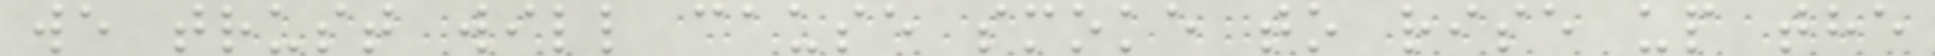we trust will cause smoke to rise up the
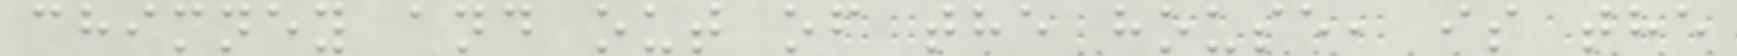chimney and out of the house, is the
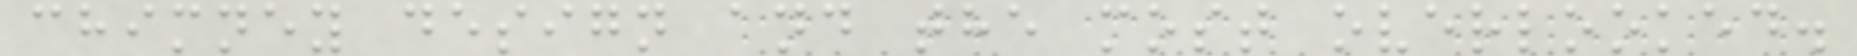chimney design and the most overlooked.
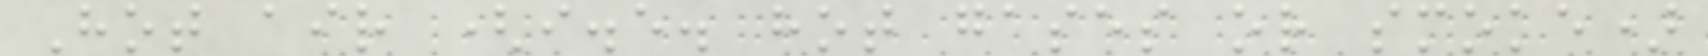Hot air (i.e. hot gases or smoke)
